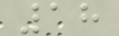18
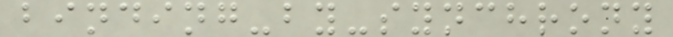binding-by-synchrony
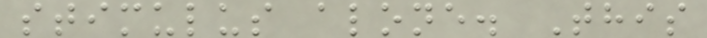stimulus alone. This
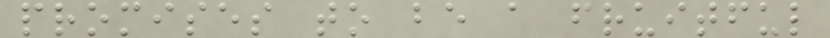promises to be a fruitful
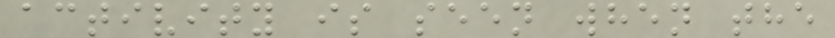activity is seen when the
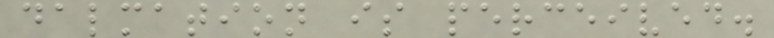dalmation is perceived.
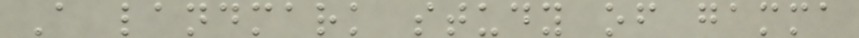A landmark study of gamma
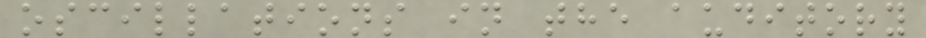oscillations in the auditory
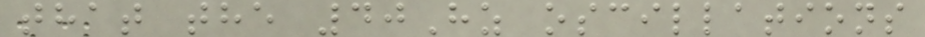that the 40Hz oscillations
